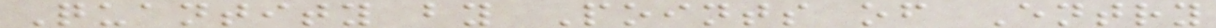Quantity by Points of Entry
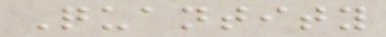Quantity
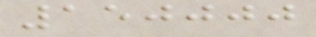150000
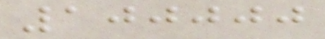100000
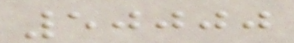50000
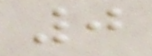0
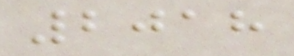2018
